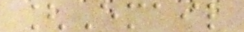[Email
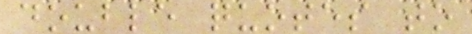double quotes to
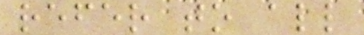refer to all
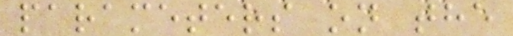parameters on the
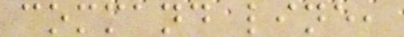command line,
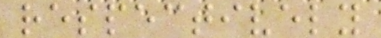respectively
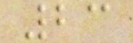23
